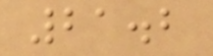21.2
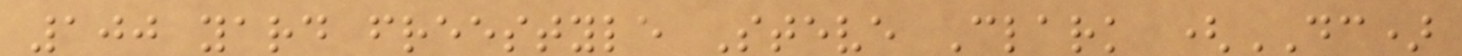100 yard freestyle Steve Clark (DC)
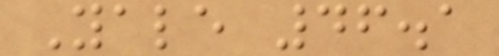Yale 46.1
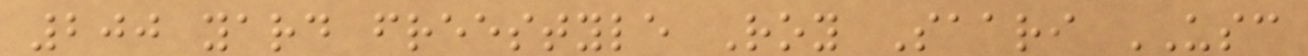200 yard freestyle Roy Saari USC
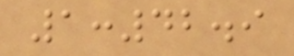1:42.9
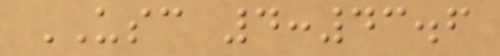USC 4:43.6
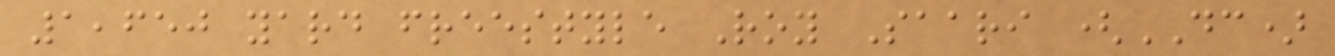1,650 yard freestyle Roy Saari (DC)
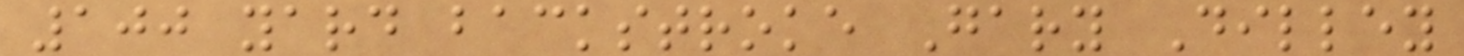100 yard backstroke Gary Dilley
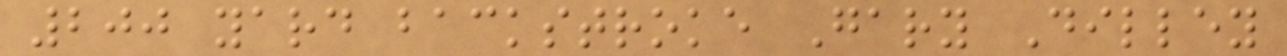200 yard backstroke Gary Dilley
